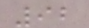92
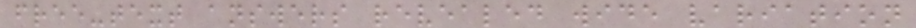free-text answers revealed wide variation
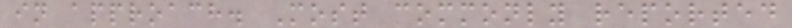in approach. Most commonly reported
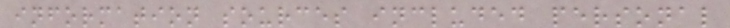information sources included personal
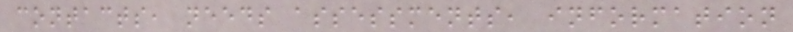contacts, needs assessments, information
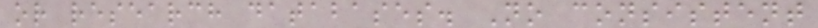or research databases. No consistent
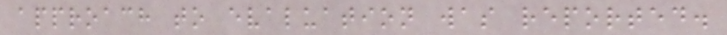approach to evaluation was reported.
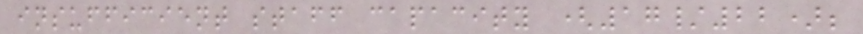insufficient staff capacity (17/22);
